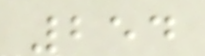254
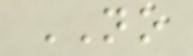NO
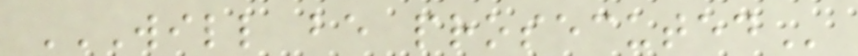WILL BE PROSECUTED
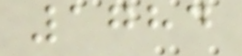1784
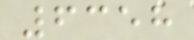6358
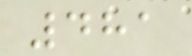481
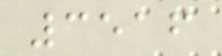3516
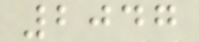2047
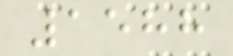1588
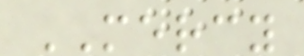MERCY
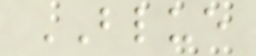BLUE
